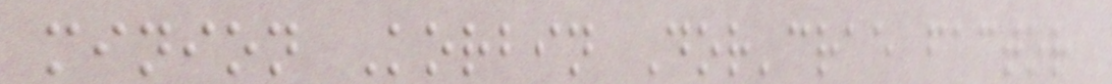minion Korbin Dor'crae factor
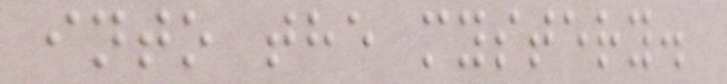into the mystery.
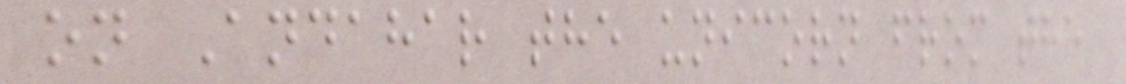on Andahar the unicorn from the
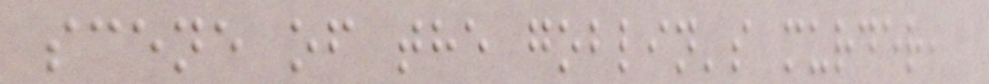scene of the goblin's murder,
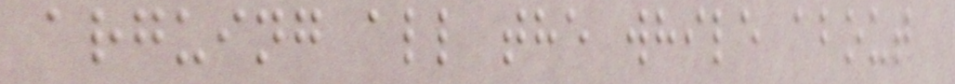arguing all the while about
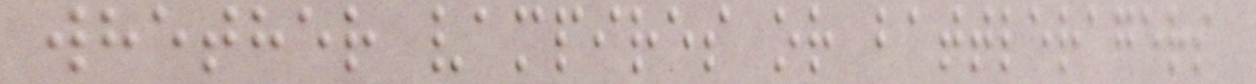whether vampires or battleragers
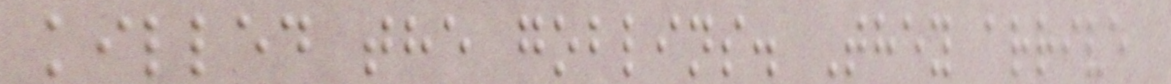killed the goblins. They arrive
